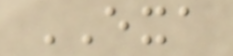EXA
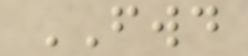FWD
